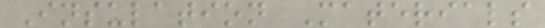Insulation Materials
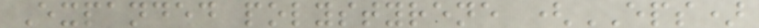Expanded polystyrene (EPS)
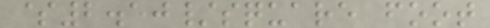$2.50/square foot
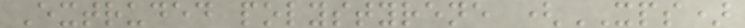Extruded polystyrene (XPS)
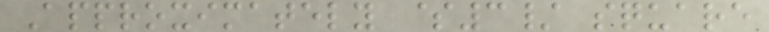Approximately $3/ square
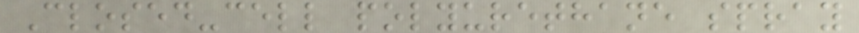Closed-cell polyurethane spray
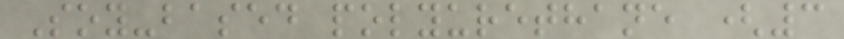Soy-based polyurethane (3
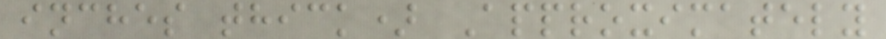inches thick) Approximately
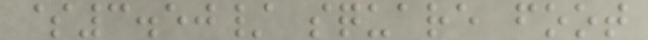$3.50/ square foot
